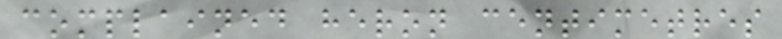complained heron centimetres
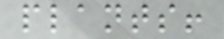plants!
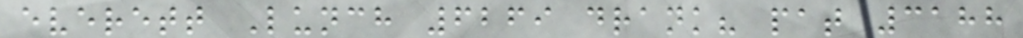everett Lunch 6269 drank? pat 3188
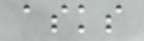asks
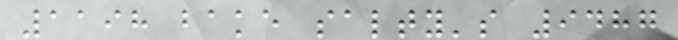1198 bake salty's 9487
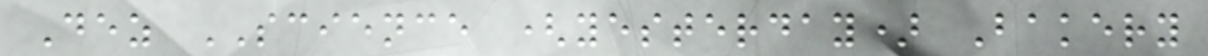Dez SCIENCE (yesterday) Bakery
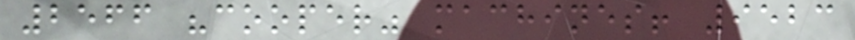2566 "cooper" machines! 9523
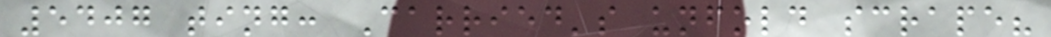5407 ting: Carried's unfold scrape?
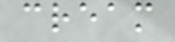cream
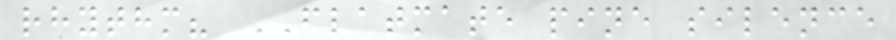rhythm? FLATMATE pine silence
